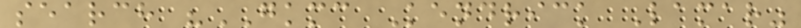search "GKMC Kendrick Lamar"
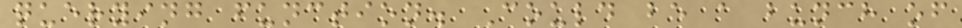querying function. Could be a bunch of
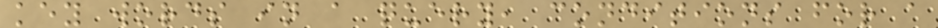key words in a query, conditions for a
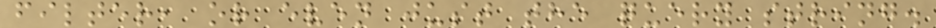filter, or even just the query string.
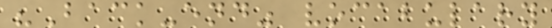"Back-end" vocabulary
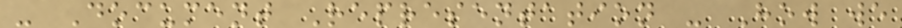- Document Representation - How we
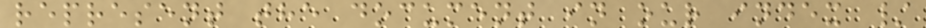represent the document in our index /
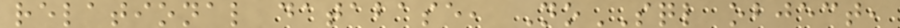relational database, NoSQL object,
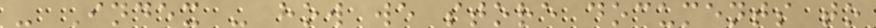- Index - how we store documents to
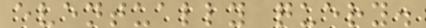eventually query.
